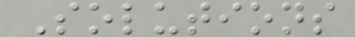Solutions
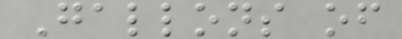Gallons of
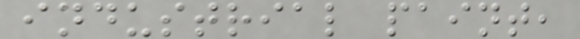industrial paint,
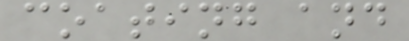coating and
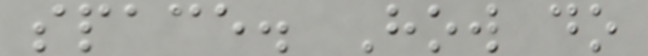space. How do
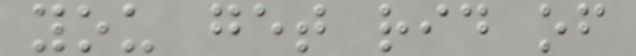you get rid of
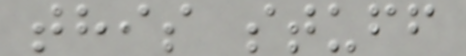this stuff
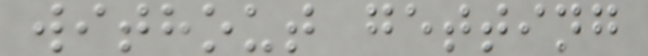without getting
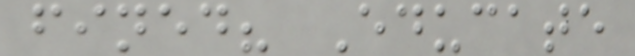fined? Educate
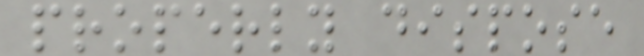properly dispose
